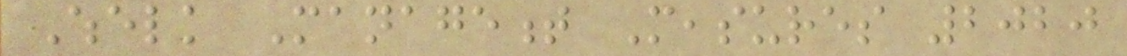Whelk Management Measures 2020
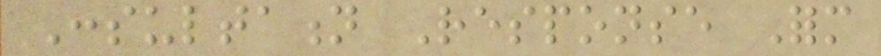Consultation Response Form
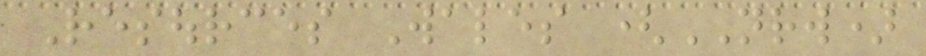Resources Wales (NRW)
